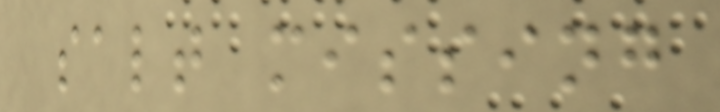salt missing
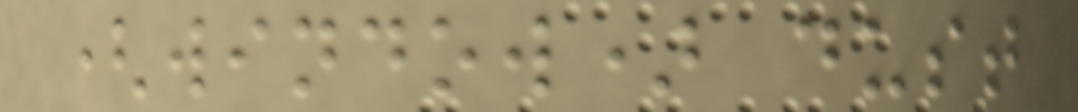(window) dust
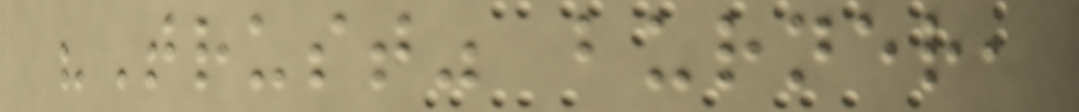"Trust" burner,
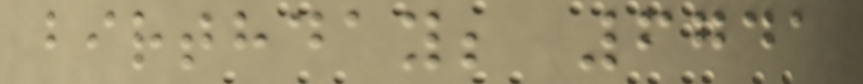birthday; 6741
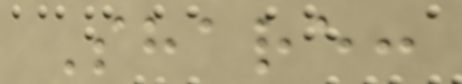Share:
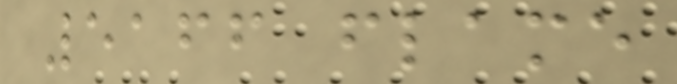5166 flame
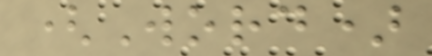(Word)
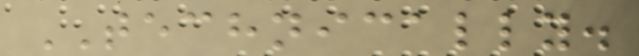TECHNICALLY.
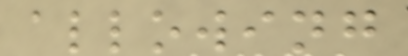allowing
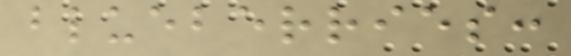blueberries:
